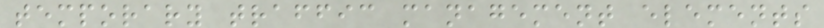temporary traffic management elements
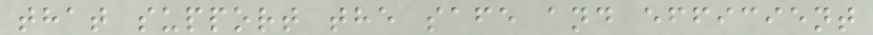that support the safe and efficient
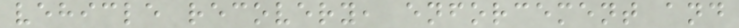vehicle recovery, enforcement and
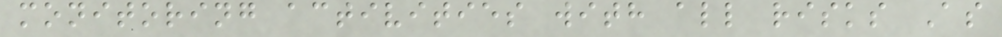monitoring activities with all risks As
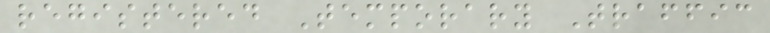registered Temporary Traffic
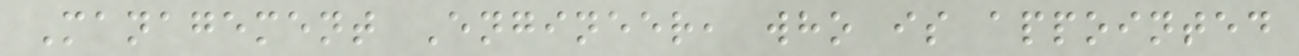Management Engineer, who is appointed
